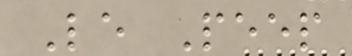Le Peep
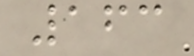163
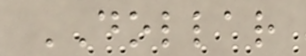DOLLAR
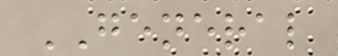GENERAL
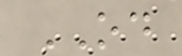OD
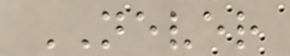NEVER
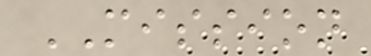MISSION
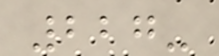227-
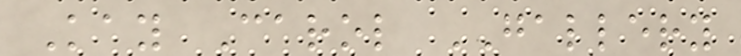Kay Carol GALLERY
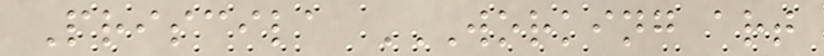Priscila WORKING ART
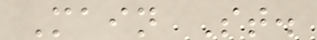Main St.
